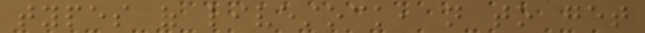types of livestock, not to get
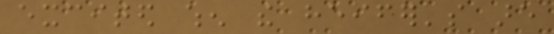excited when the heifer's are
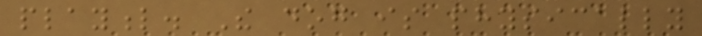playful. The dog is physically
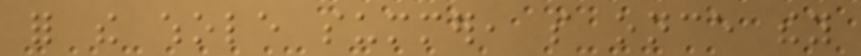for the whole summer, so once they
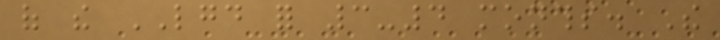of the LGD for 3-4 months. The
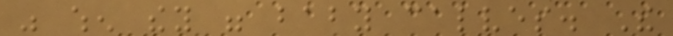was when they were baby calves. The
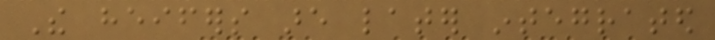The heifers are later integrated
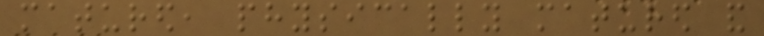matured, physically matured and
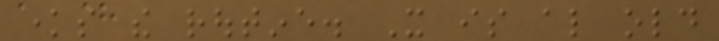knows the routine. It is also old
